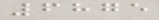6875
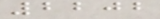2202
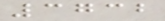3732
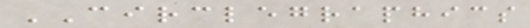CIRCLEGRAPHICS
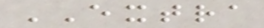EXTRA
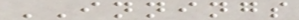INNINGS
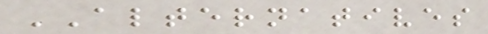ALTERNATIVES
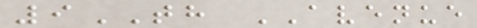9TH AVENUE
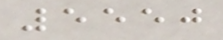5550
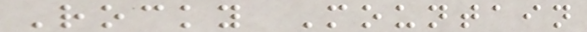Rocky Mountain
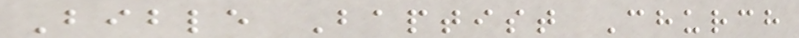Bible Baptist Church
